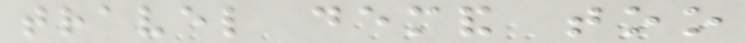travel demand too
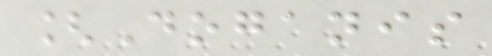[Doganis
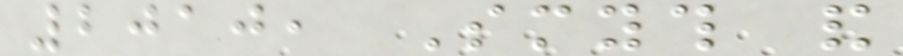2010, Smyth and
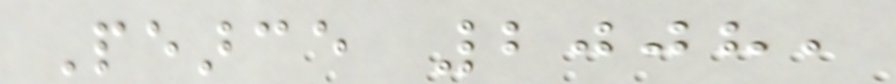Pearce 2008,
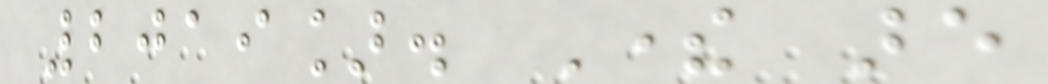2019]. There are
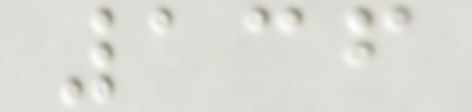136
